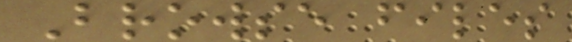Browse files
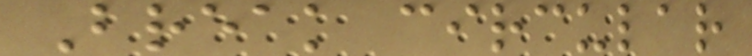Break circular
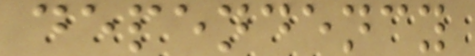dependency
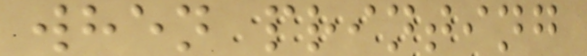when printing
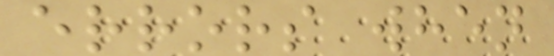errors when
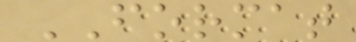FORMAT
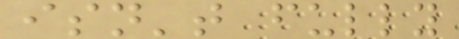isn't fully
